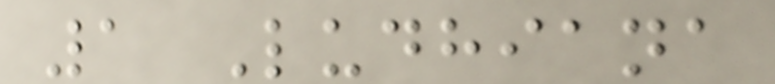1 Ludhiana
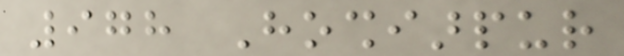978 Hoshiarpur
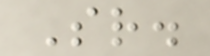Sr.
